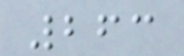263
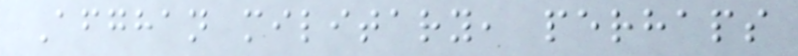Afghan military, perhaps
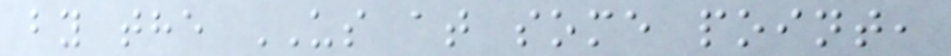by the US at some point,
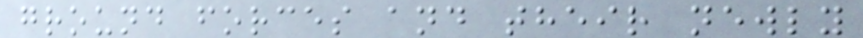ground forces and their newly
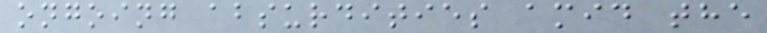ongoing absurdities amid the
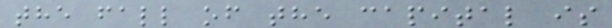the fall of the capital is
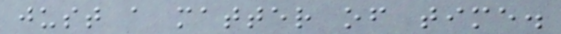just a matter of time.
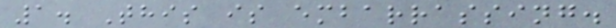1. This is embarrassing.
